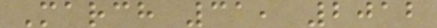March 31, 2012
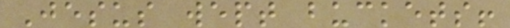Jesus wept buckets!
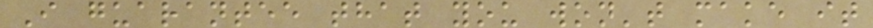I guarantee that you won't make it
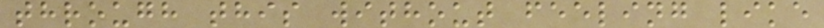through this without feeling like
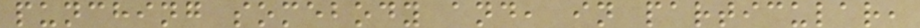punching somebody and, in particular,
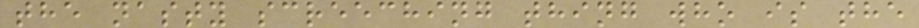the nasty screeching thing who is the
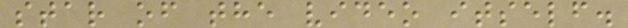star of the video itself.
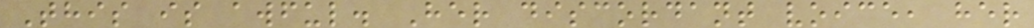This is awful. Her discordant voice, her
